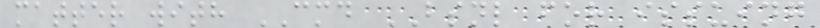matter with CMD BSNL for issuing
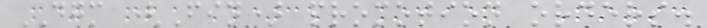DGM (Fin) promotion orders.
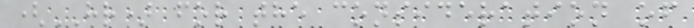(HR) for the consideration of
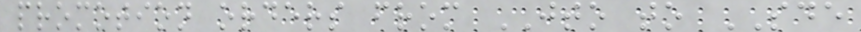promotion orders from JTO to SDE
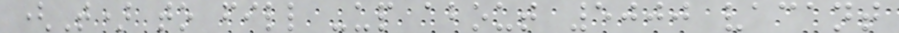(T) to fill -up about 5000 vacant
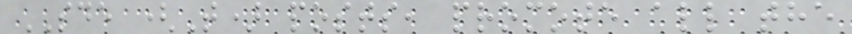SDE (T) posts, promote all the
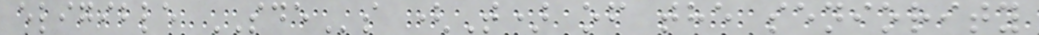eligible SDEs (T) of the seniority
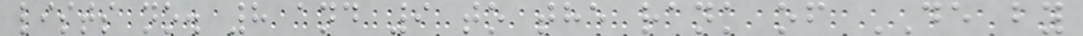lists no. 8 and 9 to the rank of DE by
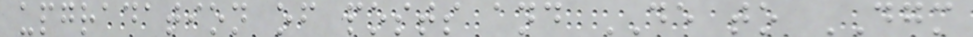upgradation of posts and DE to DGM
